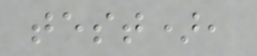test),
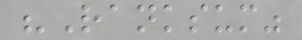"Ranksum"
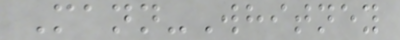Mann-Whitney
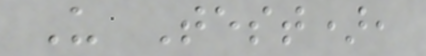U Test),
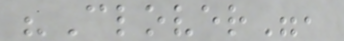"Clover",
